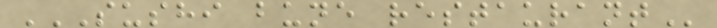SUSHI BUNE RESTAURANT
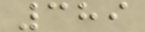389
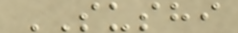SUSHI
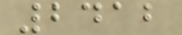2412
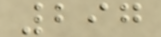297
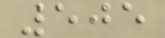505
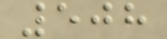508
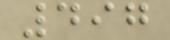497
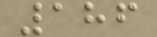186
